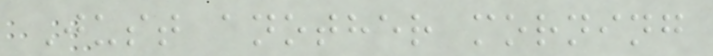Just another morning
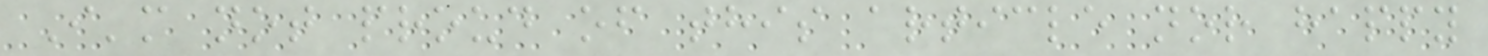I'm not proud of this article nor happy
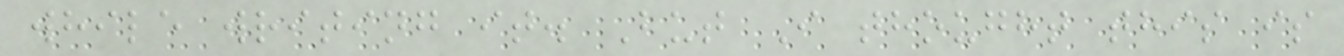while writing it. But I thought this is
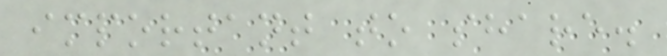important to share.
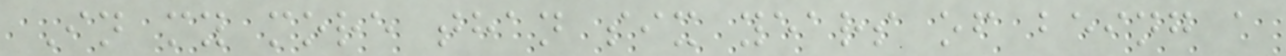In my more than six years of being a
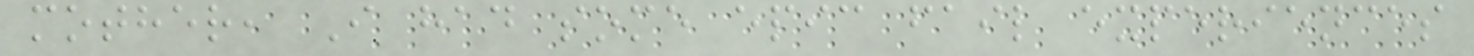mother, I had some epic fail experiences
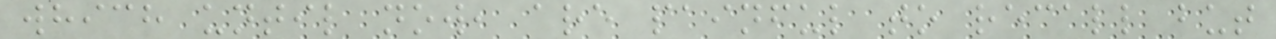which until now, are painful to recall but
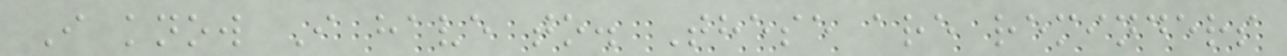I know I have to. These are reminders
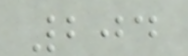204
